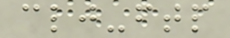clj-ftp
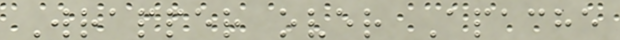Wrapper over Apache
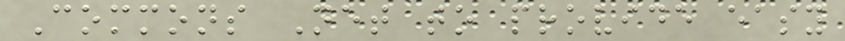Commons Net to provide easy
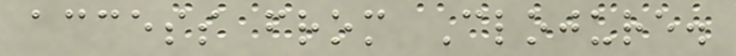access from Clojure.
